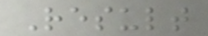Result
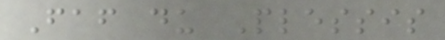Faf du Plessis
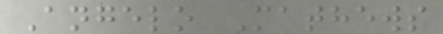Angelo Mathews
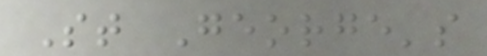St George's
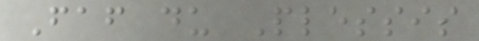Faf du Plessis
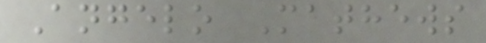Angelo Mathews
